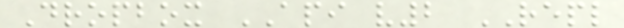Dropbox API v2 REPL
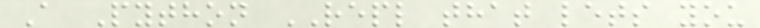A Python REPL that lets you
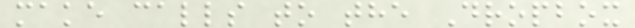make calls to the Dropbox
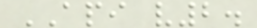API v2.
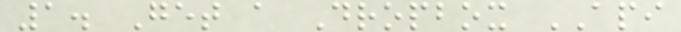1. Get a Dropbox API
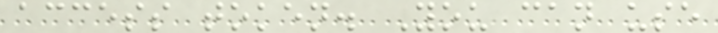access token. You can use
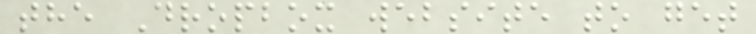the Dropbox website to get
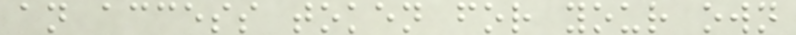an access token for your own
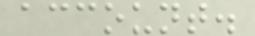account.
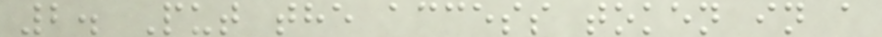2. Put the access token in a
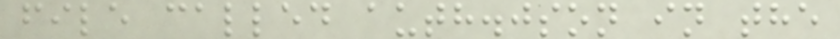file called auth.json in the
